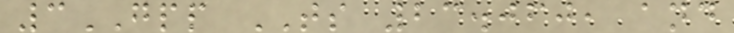3GPP TS 23.060, and
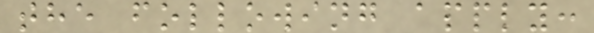the following apply:
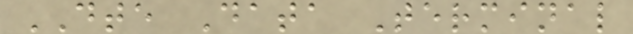DTE Data Terminal
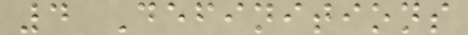4 Definitions
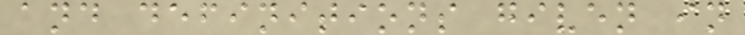and definitions given in
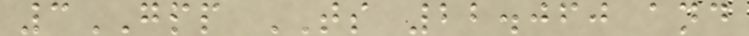3GPP TS 22.060 and
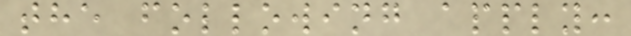the following apply:
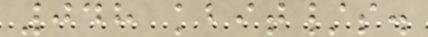048 kbit/s.
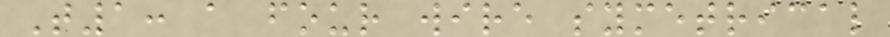T1: a four wire symetrical
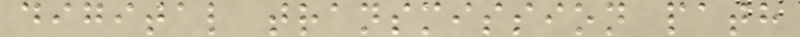digital transmission path
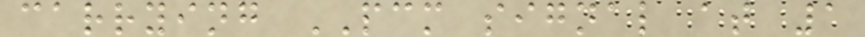carrying PCM signal at 1
